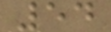54
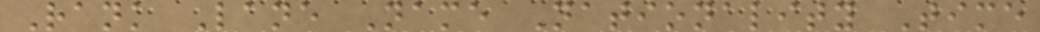Rank Lane Name Nationality Time
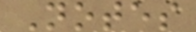Notes
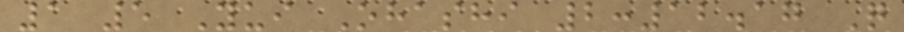1 5 Yui Ohashi 2:12.17 Q
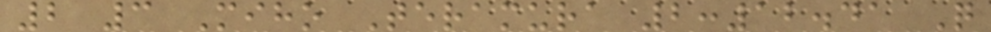2 3 Miho Teramura 2:12.41 Q
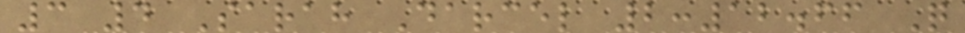3 4 Sarah Darcel 2:12.66 Q
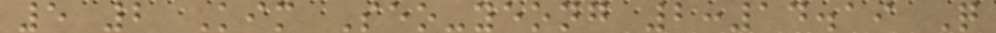5 2 Kim Seo-yeong 2:14.19 Q
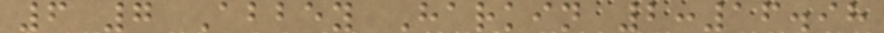6 7 Abbey Harkin 2:16.98
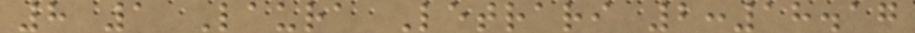8 1 Laura Letrari 2:18.17
